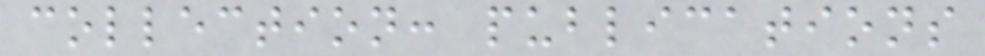collection: publications
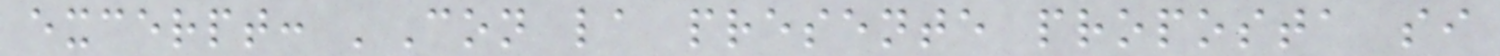excerpt: 'Con la presente proposta si
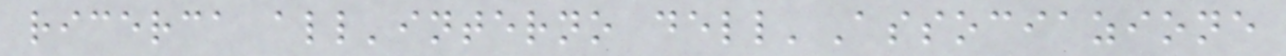ricerca all'interno dell'Associazione
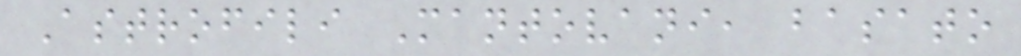Astrofili Mantovani, basato
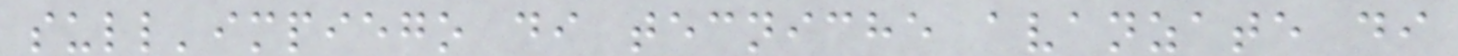sull'impiego di tecniche avanzate di
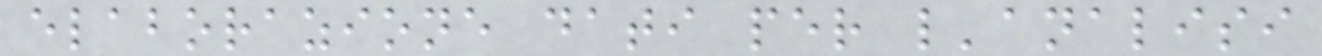elaborazione dati per l'analisi
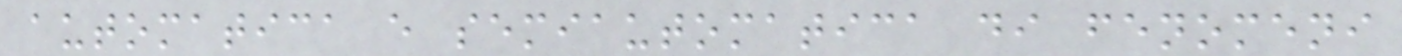automatica e semiautomatica di fenomeni
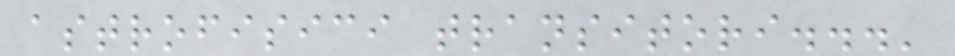astrofisici transitori...'
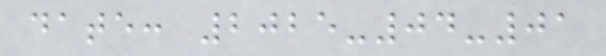date: 2025-04-01
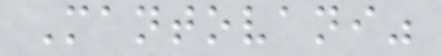Mantovani"
